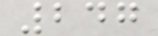247
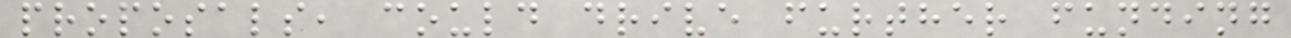proposals, could drive further funding
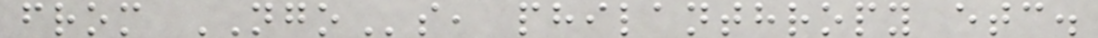from NGOs, philanthropy etc.
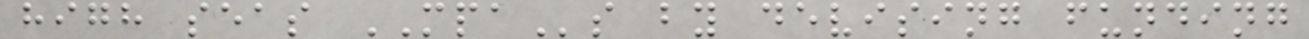high seas MPAs by devising funding
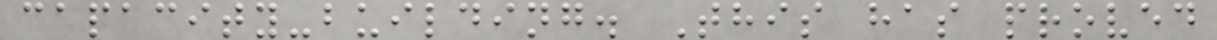capacity-building. This has proved
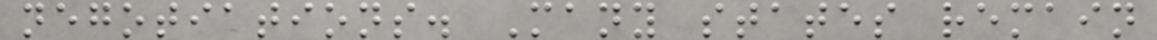negotiations. Many states remain
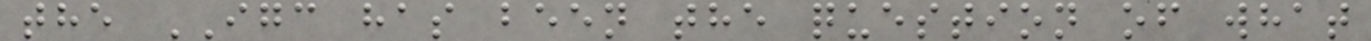the IGC has been the question of what
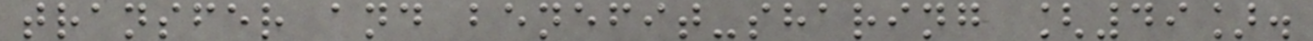transfer and benefit-sharing [49].
